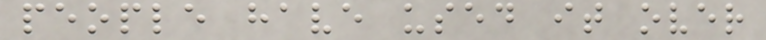people have used it over
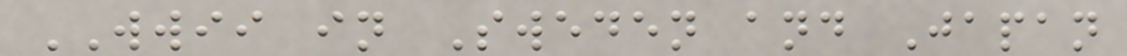WWII in Sweden and Japan
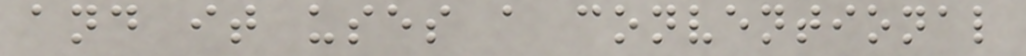and it uses a conventional
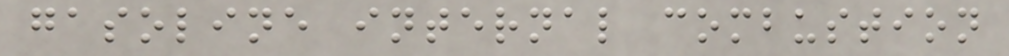gasoline internal combustion
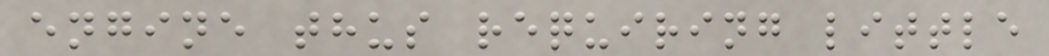engine thus requiring little
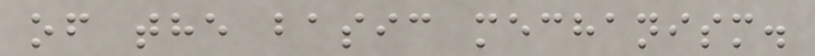of the basic mechanism.
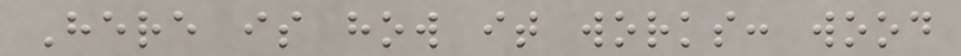Here is how it works: wood
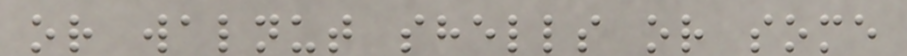or walnut shells or some
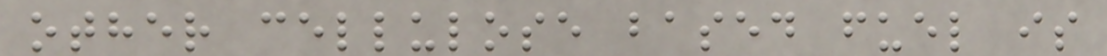other cellulose based fuel is
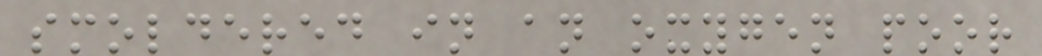smoldered in an oxygen poor
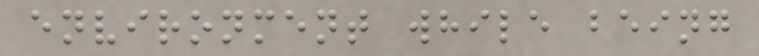environment while being
